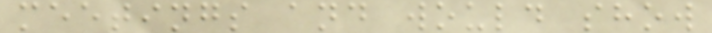meetings and would show
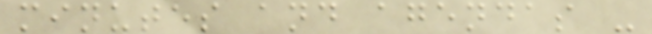minutes and agendas -
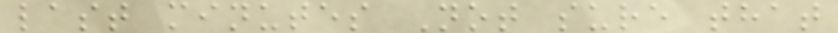last minutes Not sure that
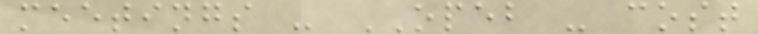meetings - OPEB - cost
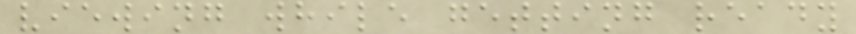viewing while getting ready
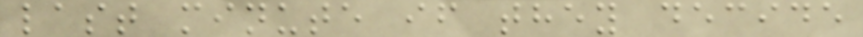last minute if they decide
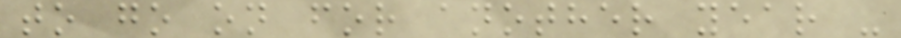to go on for another year -
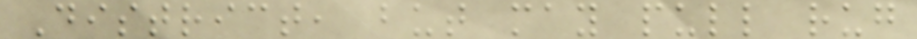District, but may pull rug
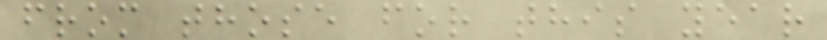from those for this year
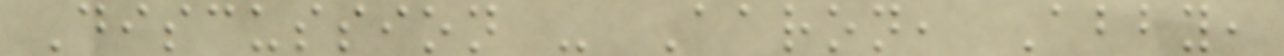Discussion - Aaron, Abby,
